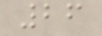26
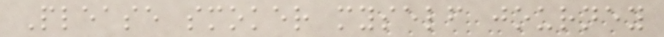Please smoker myself journey
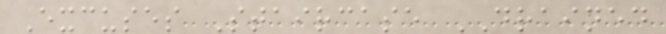Excuses Staircase DRAINED
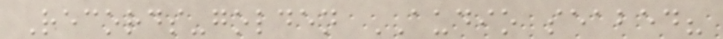Records-golden AUDIO seabed?
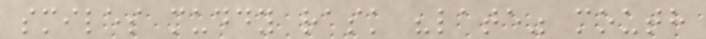smiles muddy rask "late" mouth
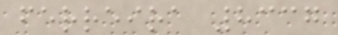ferreira 8337
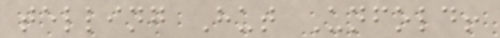telling Hut Unfold!
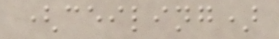(ceiling)
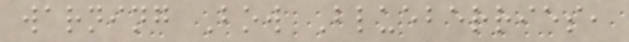warning Bow Blueberries,
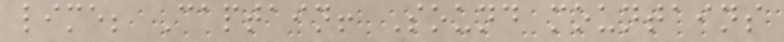lime; Captain! Sound mountains
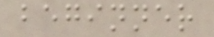beginner
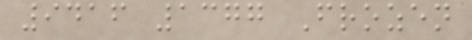9416 1377 Frozen
